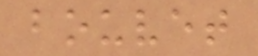bouvet
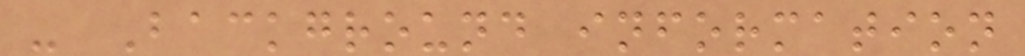- Background information
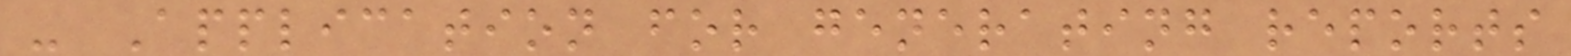- Application for generating reports
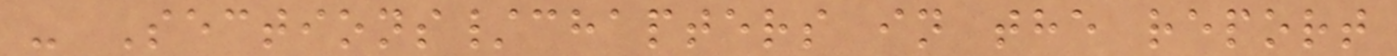- Sections/chapters in the report
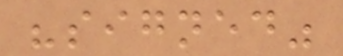"signed"
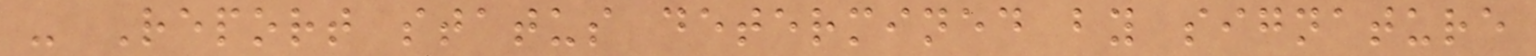- Report status determined by signature
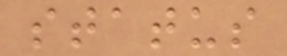status
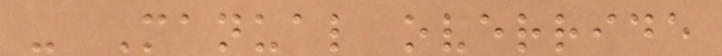- Manual override
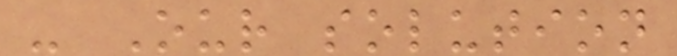- Our solution
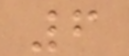6
